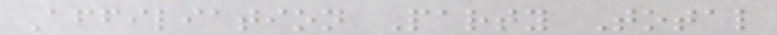Affiliation Party Total
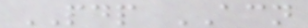PDP ACN
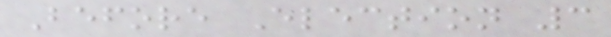Before Election 3
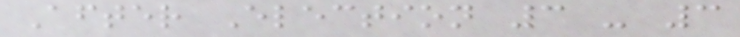After Election 3 - 3
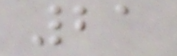21
